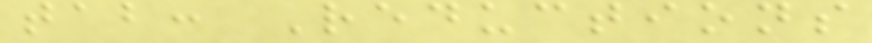tab: Reductions
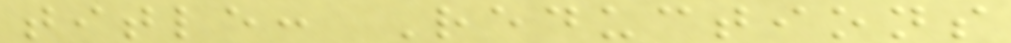title: Reductions
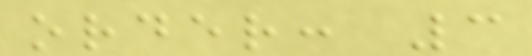order: 3
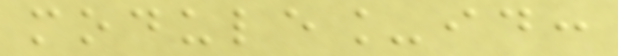module_id:
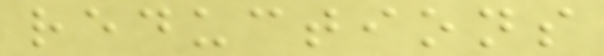reductions
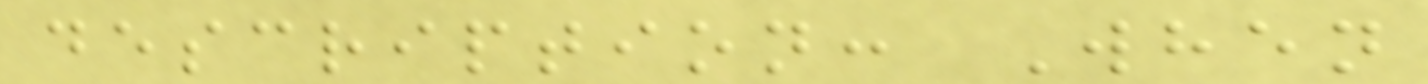description: When
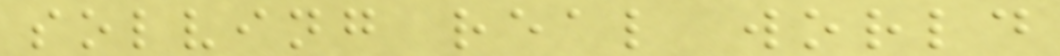solving real world
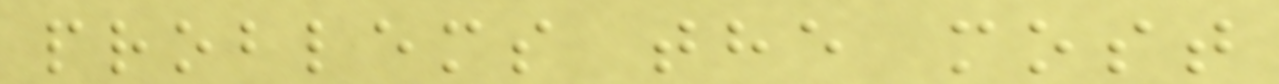problems the most
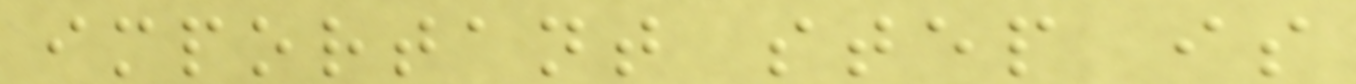important step is
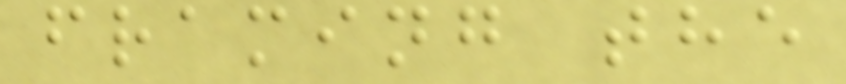framing the
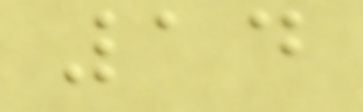14
